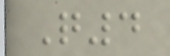Q4
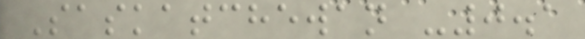Saskatchewan -0.1
